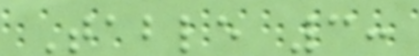Table 3:
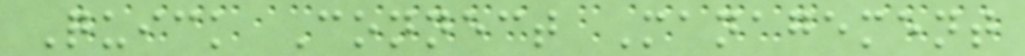Quick Connect Management
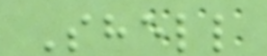Shell
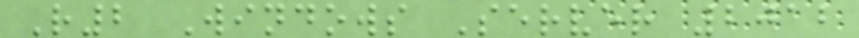R2 Windows Server 2012
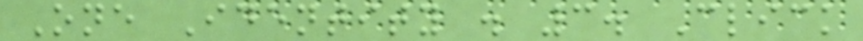One Identity . 3. Click
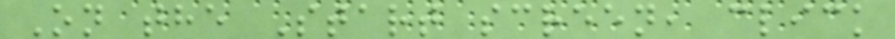On the Start screen, click
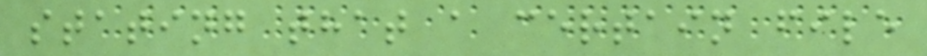stating that a certain file
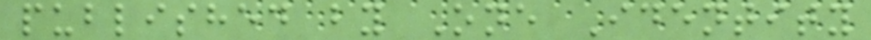published by One Identity
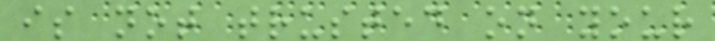is not trusted on your
